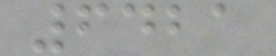6421
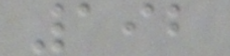192
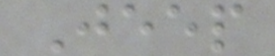Jeep
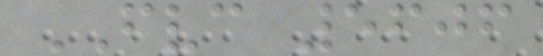FVC 5606
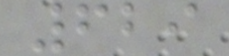629
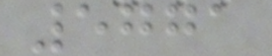5771
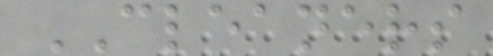CLEANERS
